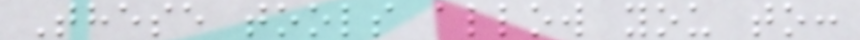These tools allow you to:
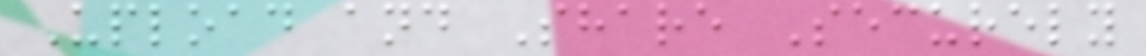Upload and Share Securely
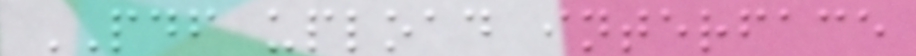PDF upload interface
